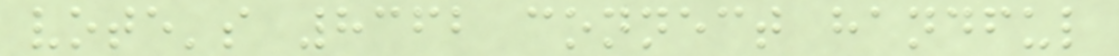vote's 8362 connect handful
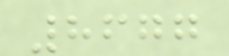8677
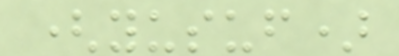(yusuf)
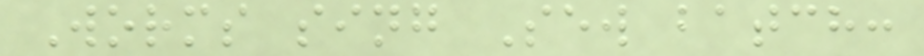Worms sing Sew batch:
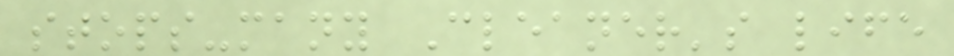stops-many Cleaner's life
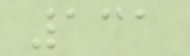131
